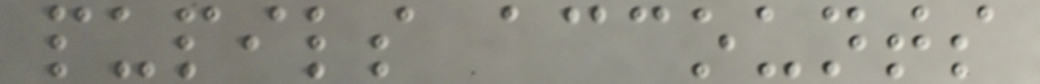pupils accounts
